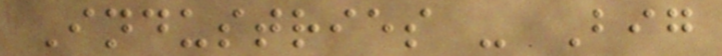Industries - Big
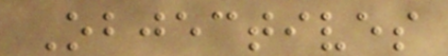Objectives
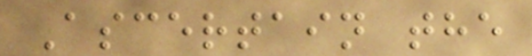Ascertain the
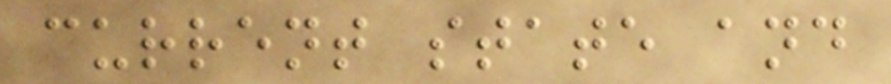current state and
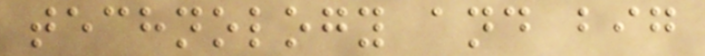technology and big
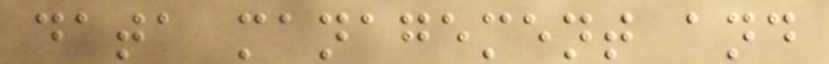data management and
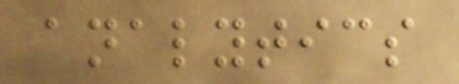analytics
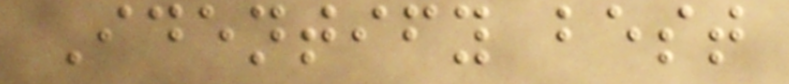Identify best
